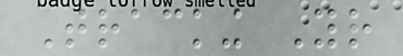Tracking Your
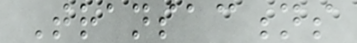Transactions
